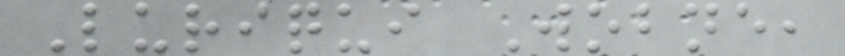Luriqui Wobne,
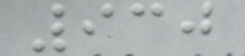930
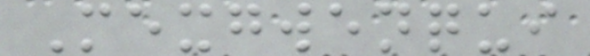Mexgwenqui
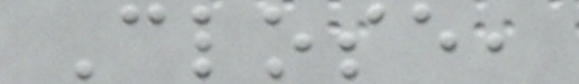Close,
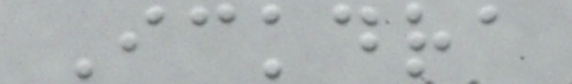Ickdra
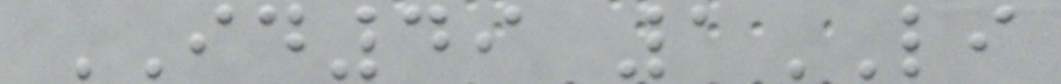ID49 1LI
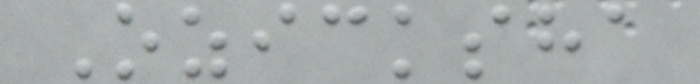Ozicksha
